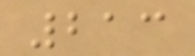213
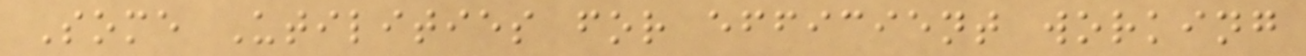Some Utilities for efficient working
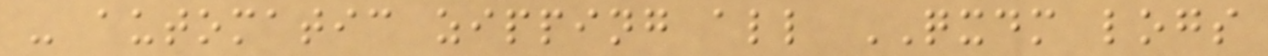- automatic zipping all QXDM logs
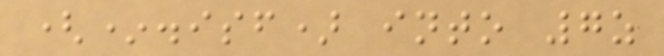(*.isf) into 7z
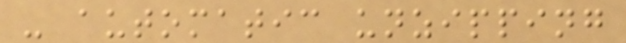- automatic unzipping
